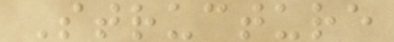Structure
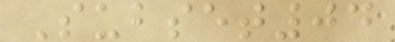Subset04
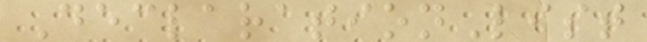DeclarationList
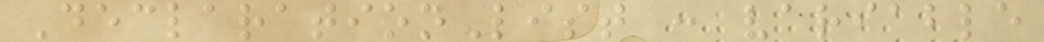DeclarationList : variable
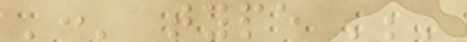':' type ';'
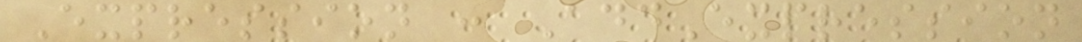Expression : AddExpression
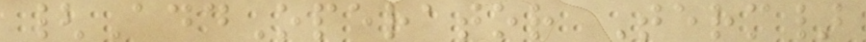{AddOperator Term}
